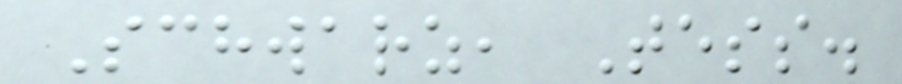Schwarz, Tess.
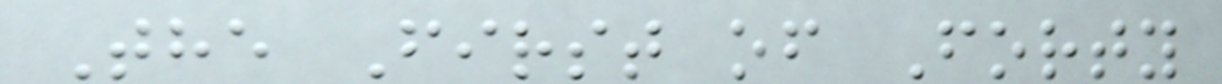The First of Forty
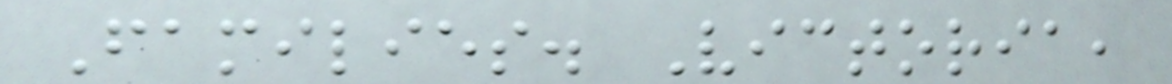Families. Victoria,
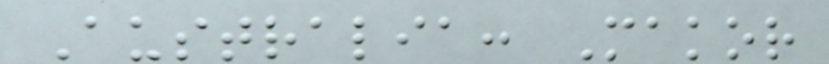Australia: Makor
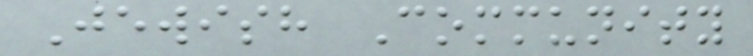Jewish Community
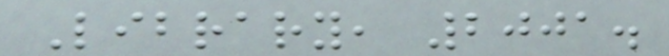Library, 2001.
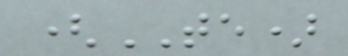(TE)
